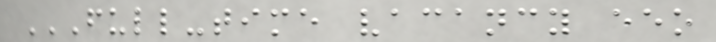FULL-TIME VACANCY EEO
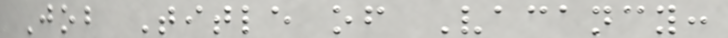Job Title of Vacancy:
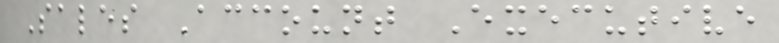Sales Account Executive
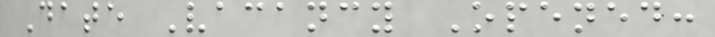Date Vacancy Opened:
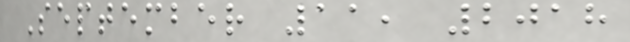September 11, 2018
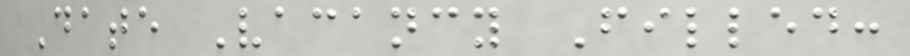Date Vacancy Filled:
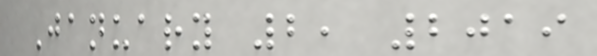January 2, 2019
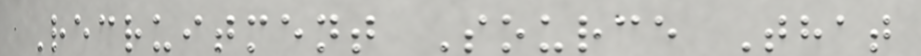Recruitment Source That
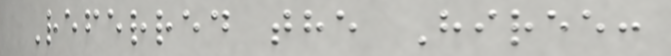Referred the Hiree:
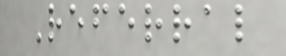Referral
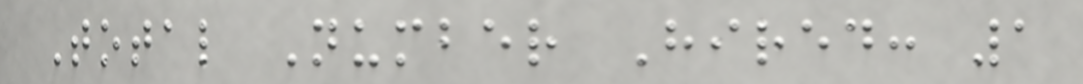Total Number Hired: 1
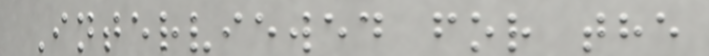Interviewed for the
